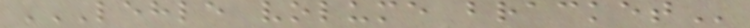LEHLE VOLUME BRACKET
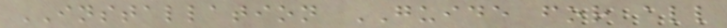INSTALLATION GUIDE for all
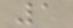1
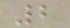2
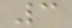3
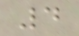4
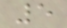5
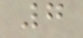7
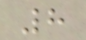8
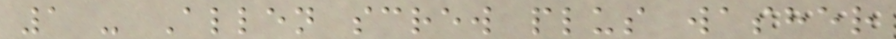1 - Allen screw plus washer
